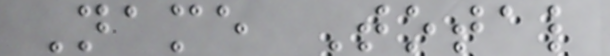Name Total
